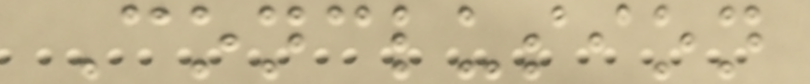Conclusion
